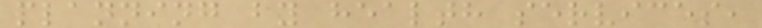planning by health services,
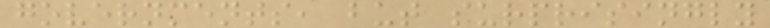governments, but surprisingly
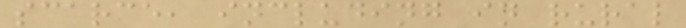scarce, including in rural
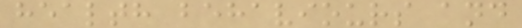health behaviours and
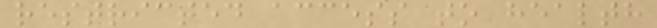restricted access to health
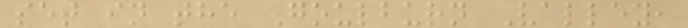set in the Goulburn Valley,
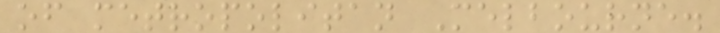of metropolitan Melbourne.
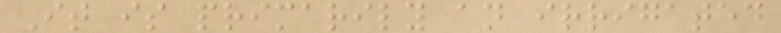It is primarily an irrigated
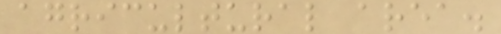agricultural area.
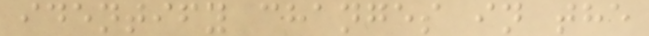identify changes in the
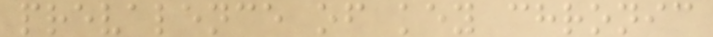prevalence of key chronic
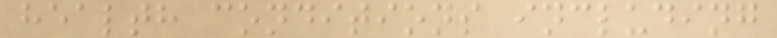health conditions including
